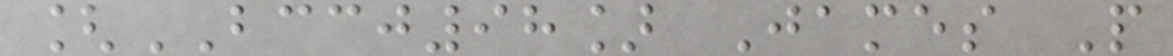[BCCJ98] James P
